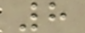8
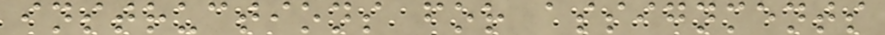instructions for assignments
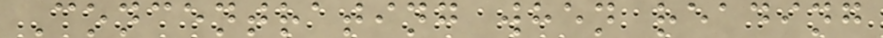Concentrating when reading
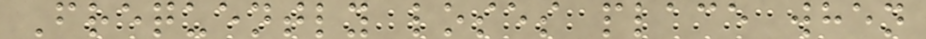Frequently loses place when
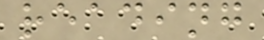reading
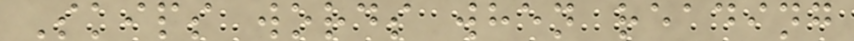Skips words when reading
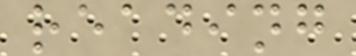reading
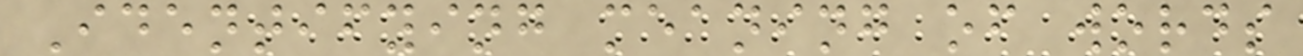Identifying meaning of words
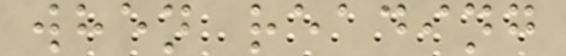when reading
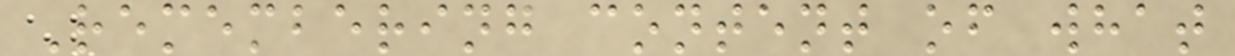Remembering content of what
